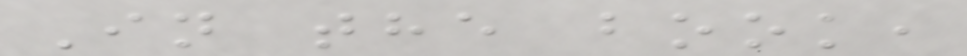In the book,
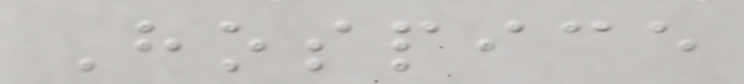Hospice
